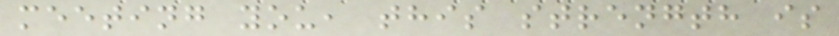meeting you, this strength is
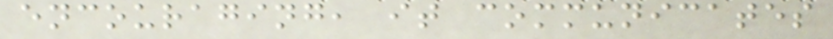encouraging, it communicates
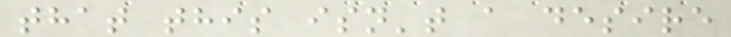that this isn't a desire
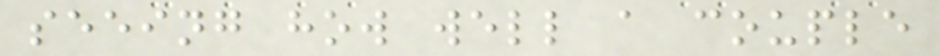seeing how well a couple
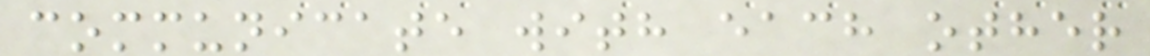communicate with each other
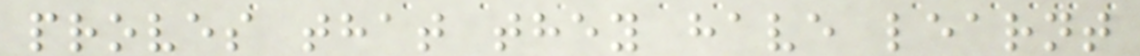proves that they have learnt
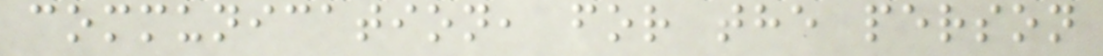communication, for the person
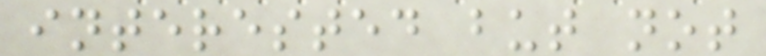interested but not
